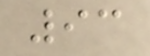93
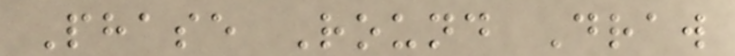Phase Round Draw
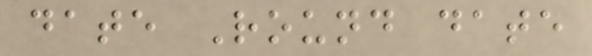date Round date
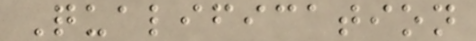Qualification
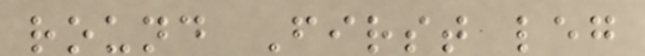round First leg
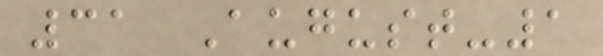31 August-1
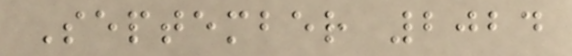September 2024
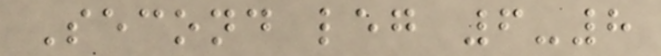Second leg 6-8
